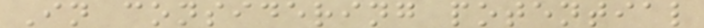In considering potential
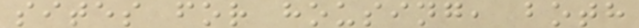sites for housing, both
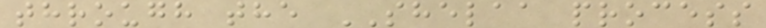through the SHELAA process
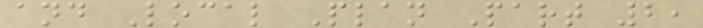and Local Plan Part 2,
